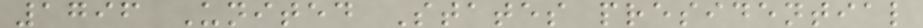1796 United States presidential
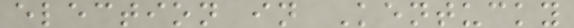election in Kentucky
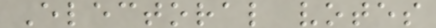Electoral votes
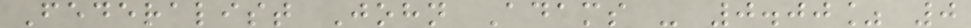Federalist John Adams - 0.00% 0
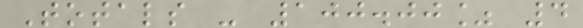Totals - 100.00% 4
